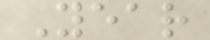Year
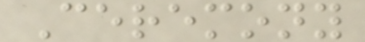Ceremony
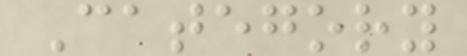Category
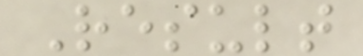Result
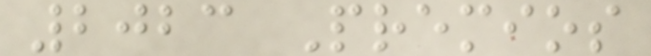2023 Premios
